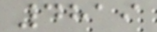4819
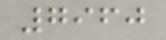7960
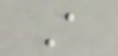A
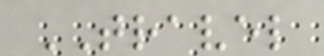TRAVEL
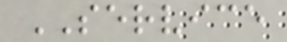SERVICE
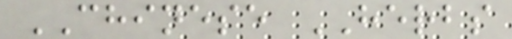CHINESE HERBS
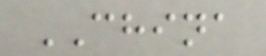CHINA
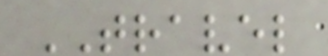TRAVEL
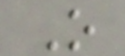O
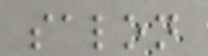salon
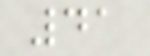41
